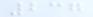237
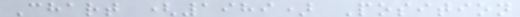Chart (1989) Position
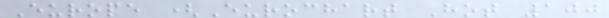Europe (Eurochart Hot 100
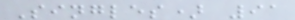Singles) 91
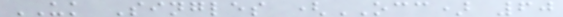UK Singles (OCC) 60
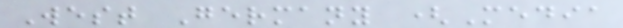West Germany (Media
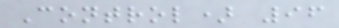Control) 96
